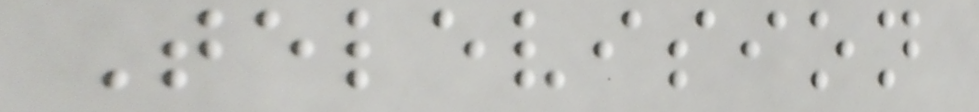Television
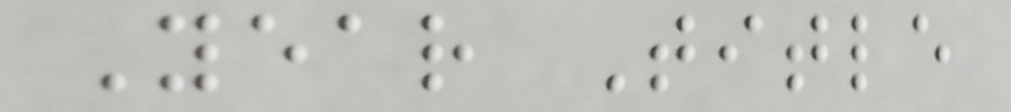Year Title
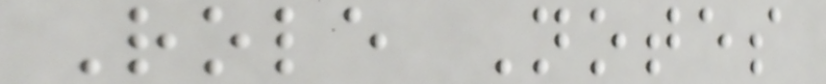Role Notes
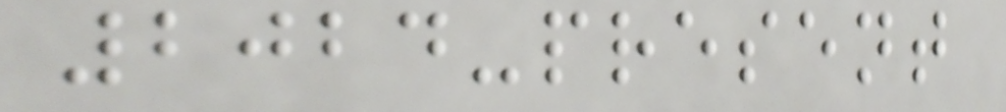2024-present
